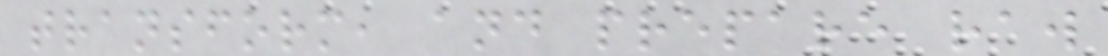transform, and prepare raw
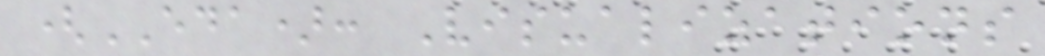(EDA): Visualizations
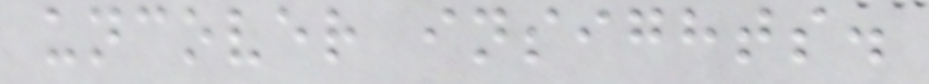uncover insights.
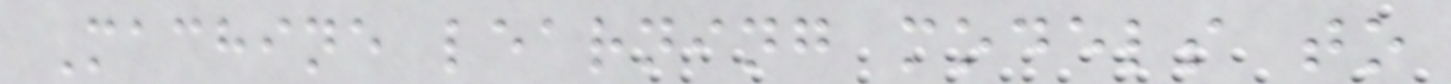Machine learning models to
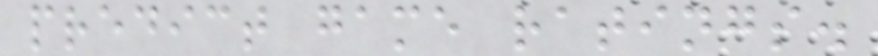predict game ratings.
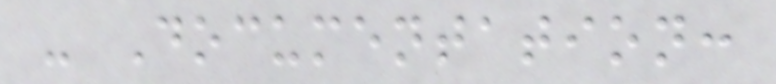- Documentation:
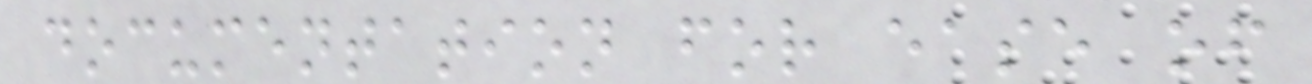documentation for ease of
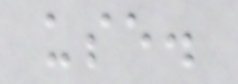use.
